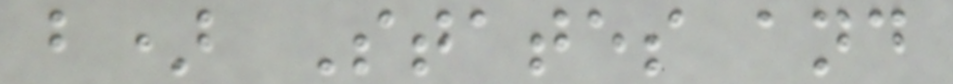b) States and
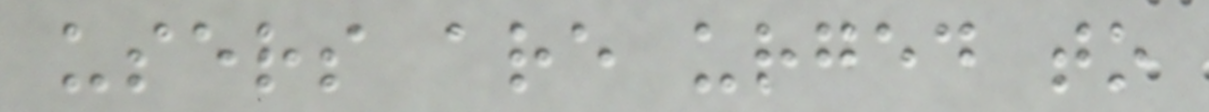users are urged to
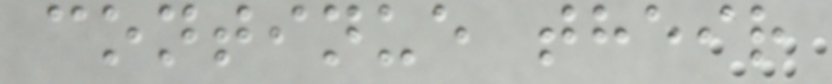continue their
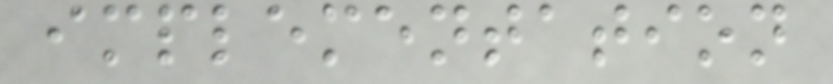implementation
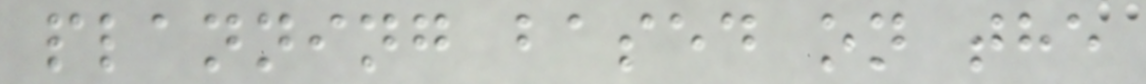planning based on the
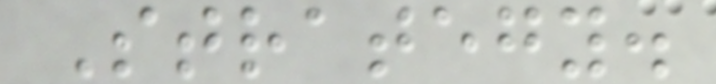Strategy.
